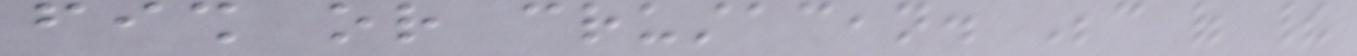fish or crustacean. Because of their
